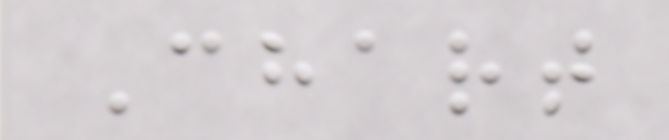Chart
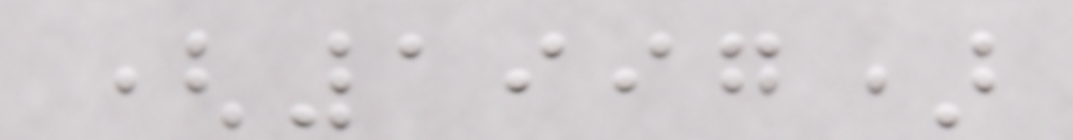(1997)
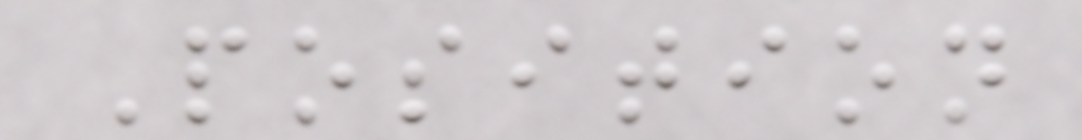Position
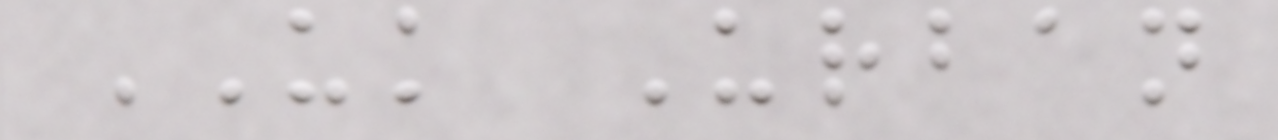UK Urban
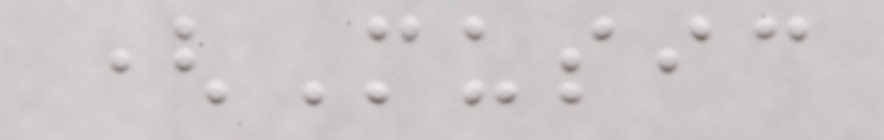(Music
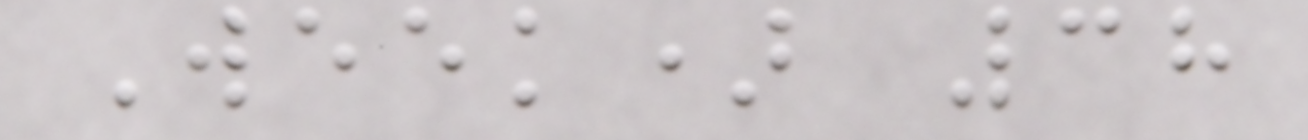Week) 38
